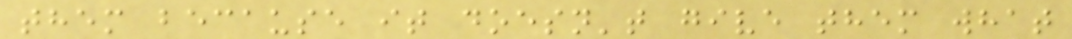them because it doesn't give them what
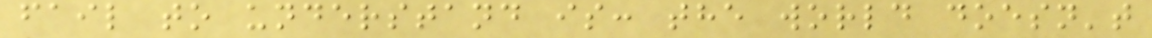fail to understand is: the world doesn't
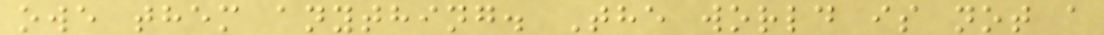owe them anything. The world is not a
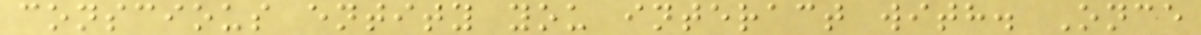conscious entity you interact with. Once
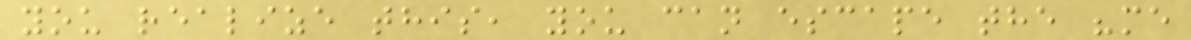you realize this, you can escape the "me
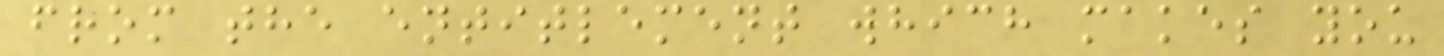from the entitlement which makes you
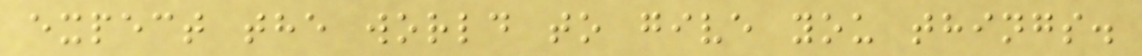expect the world to give you things.
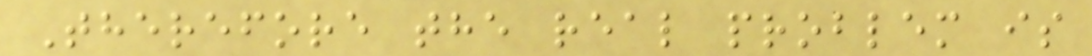Therefore the real problem is
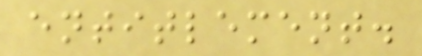entitlement.
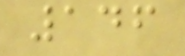146
